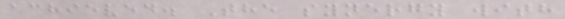achieved. The synergy with
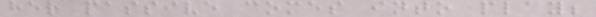her passive comes into play;
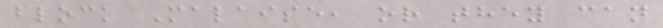block Malaise, or they can
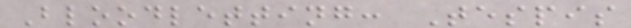Bloodletting: Tespis
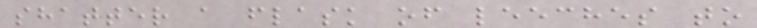shatter a flask of leeches to
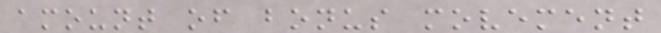amount of bonus movement
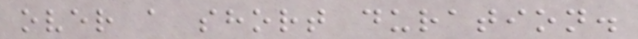over a short duration.
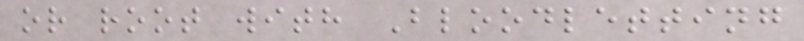or root with Bloodletting
